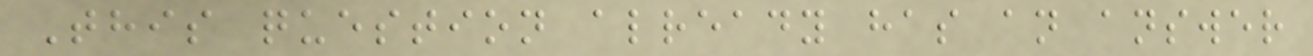This question already has an answer
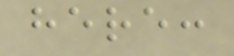here:
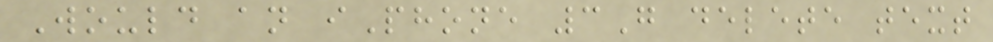Would an iPhone 3G delete text
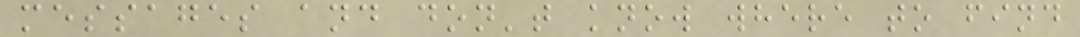messages and don't know where to find
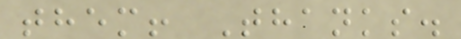them! Thanks.
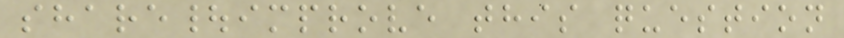share|improve this question
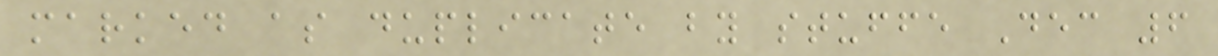marked as duplicate by stuffe Dec 6
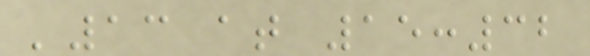'13 at 15:32
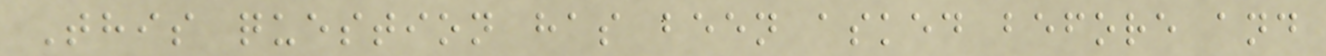This question has been asked before and
